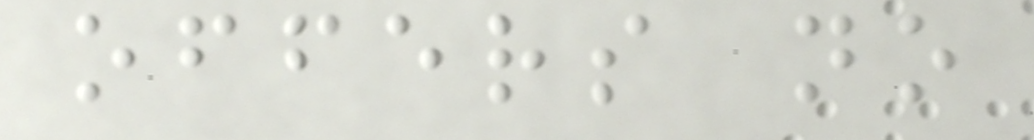offers no
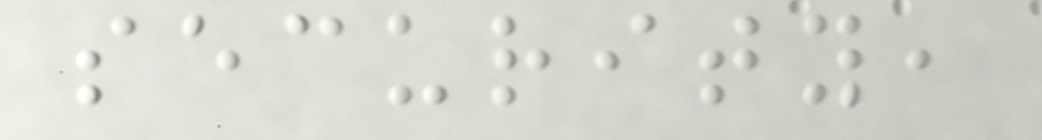security,
